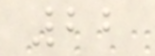22
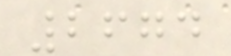2674
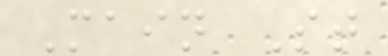Main St
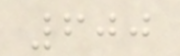600
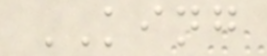KING
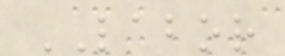LABOR
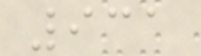931
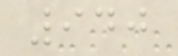940
